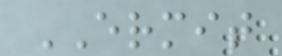ERMIT
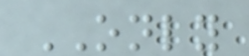ONLY
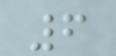6
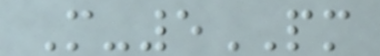M-5PM
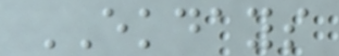EKDAYS
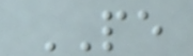PE
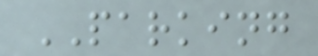PARKING
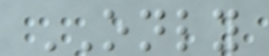ONLY
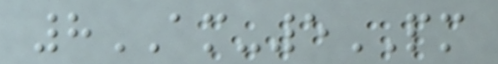8AM-5PM
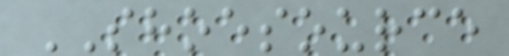SHOESOURCE
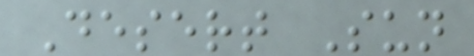Desert Sun
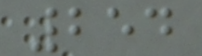254
